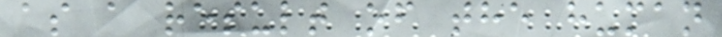as a result of the human
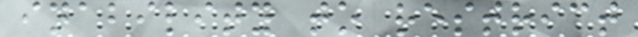inability to restrict
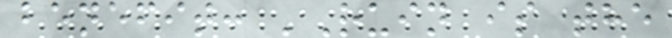benefit: 'Ruin is the
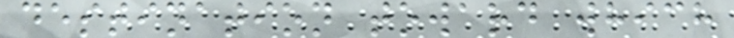destination toward which
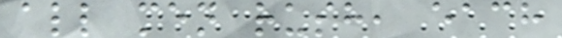all men rush, each
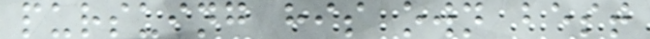pursuing his own best
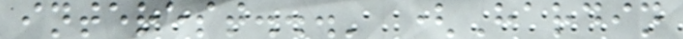interest...' (Hardin
